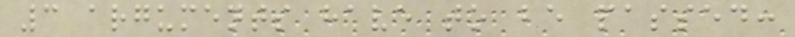3 arguments have to be passed:
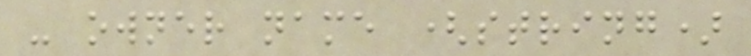- owner name (string)
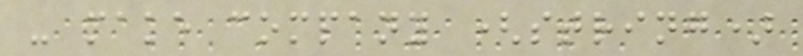- make company (string)
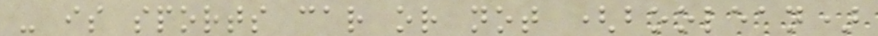- is sports car or not (boolean)
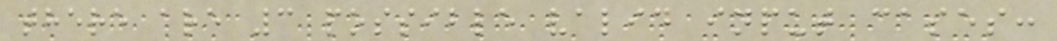there are 3 possible valid input cases:
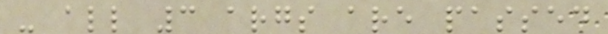- all 3 args are passed
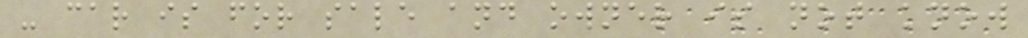- car is for sale and owner is not know
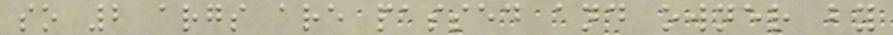so 2 args are passed and owner by
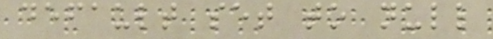default set to null
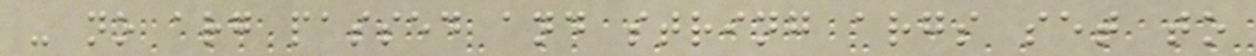- no arg passed and string args set to
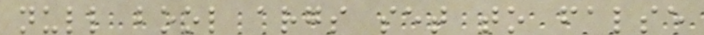null bool args set to false
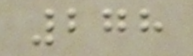278
